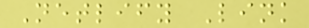Netlify Link
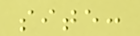site:
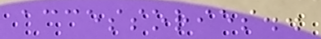accessories..
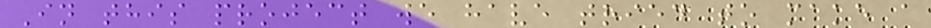In this project we have tried to make a
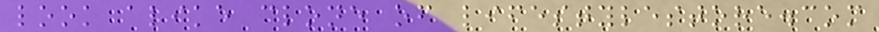look alike clone of lifestylestore.com
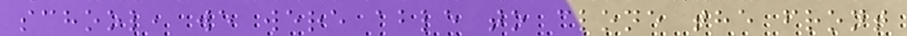school, we were able to clone the front
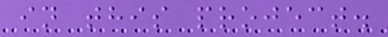in this project.
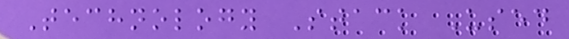Technology Stack Used
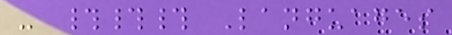- ### Languages
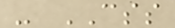- CSS
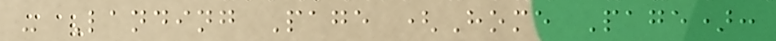- Landing Page (Home Page):
